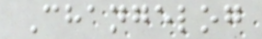Changelog
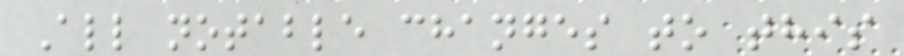All notable changes to this
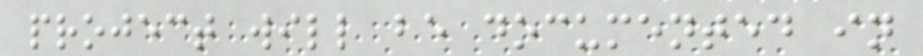project will be documented in
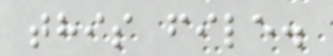this file.
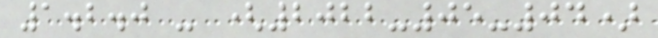1.2.0 - (2022-05-04)
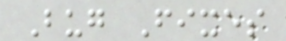Bug Fixes
